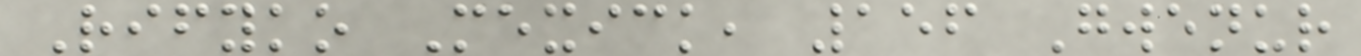Rifyko Mexick, 156 Gwenur
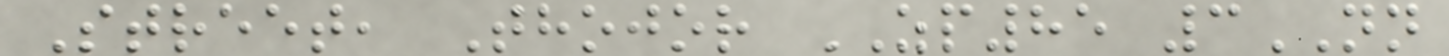Street, Thojor ZP85 3NN
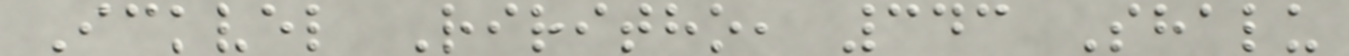Ickvel Riritho, 343 Shalu
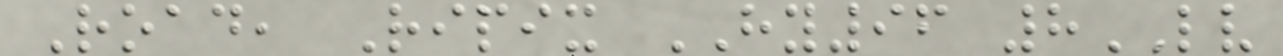Road, Ripix HY96 8LV
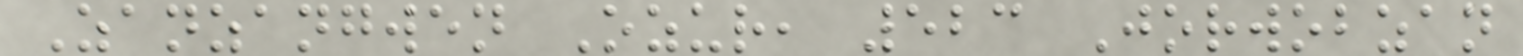Zanzangwen Ozur, 523 Jorwobzan
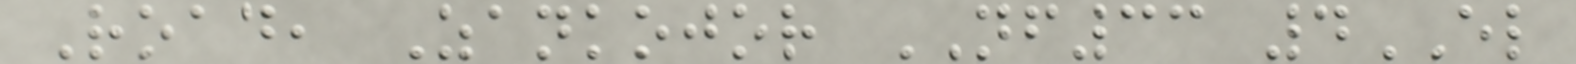Road, Zankojor NF33 4EL
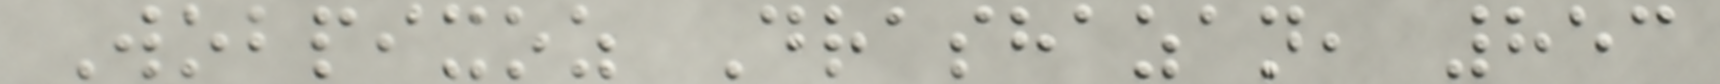Wobpixoz Drashazan, 853
